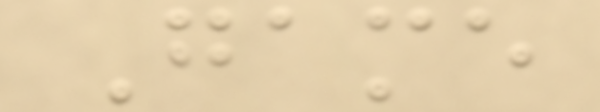Game
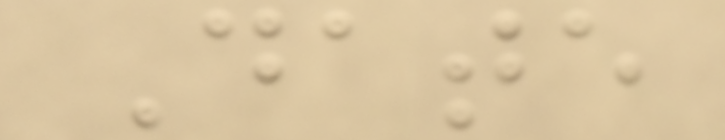Date
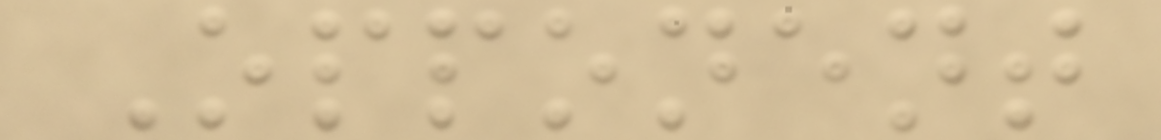Opponent
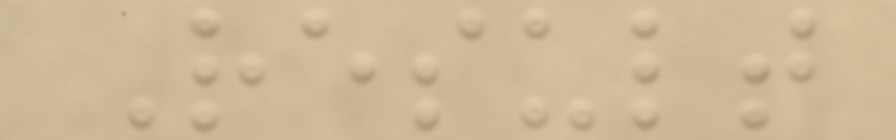Result
